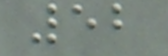52
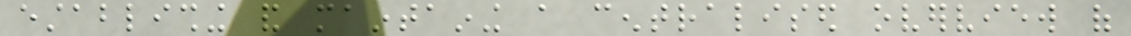establishing and maintaining a centralised overview of
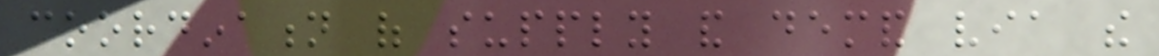coordination of supply and demand via the
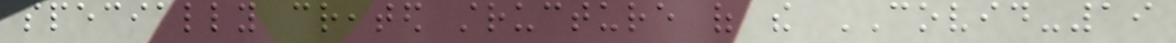specially created structure of the COVID-19
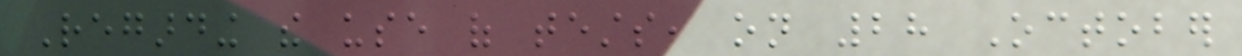Regarding the use of tests, on 28 October
